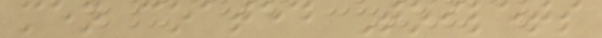men coated Toilets
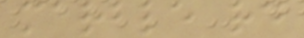marble rd
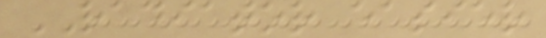RADIATOR easier
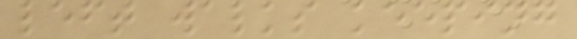left walks keeping
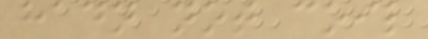hadn not coil
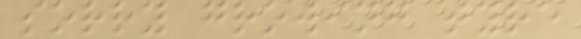sorry growing tyre
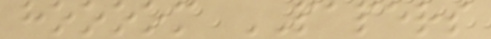hoooom PAPERS
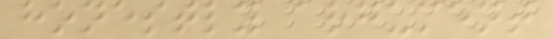honestly argument
